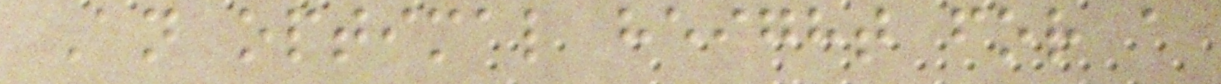An optimal height for a
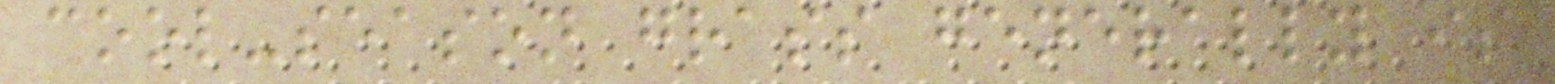cool-season grass generally is
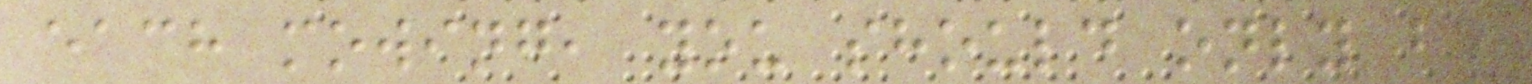each mowing, you should only be
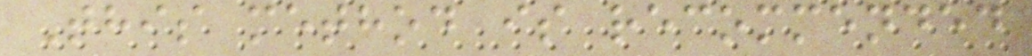This method is recommended
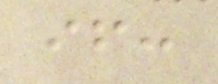if:
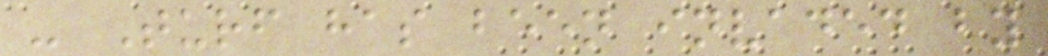- Turf has been invaded by
